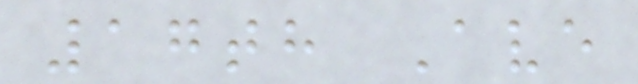17th Ave
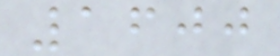1600
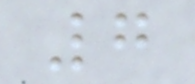7
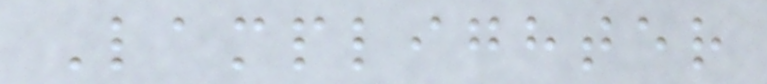Lamplighter
